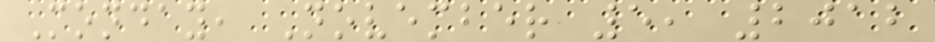Monday, November 5, 2012
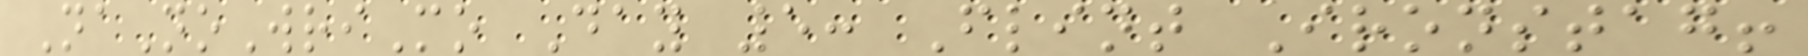NaNoWriMo Day 5: Flint Ironstag!
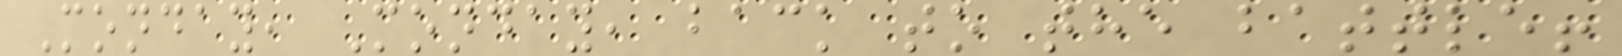Monday, Monday, back to the battle!
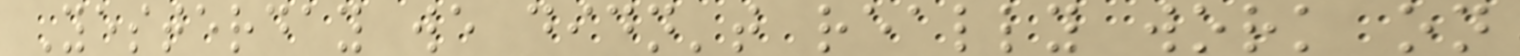Yesterday we didn't really work on
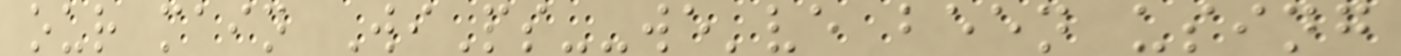our main WiPs--we've been using
